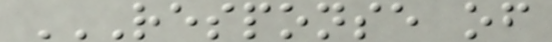RESPONSE OF
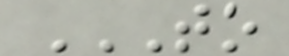TO
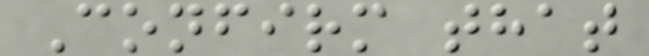Confirm that
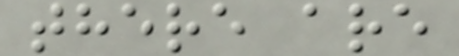there are
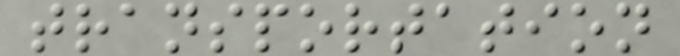transportation
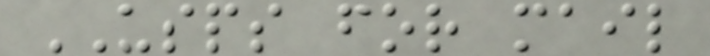USPS for mail
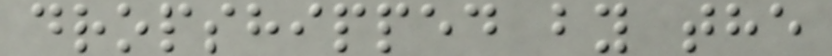dropshipped by the
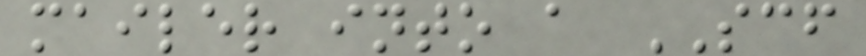mailer into a SCF
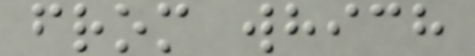from which
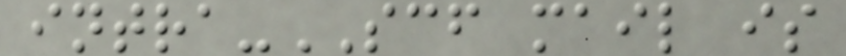intra-SCF mail is
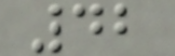42
